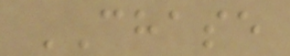CHASE
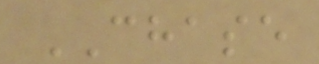CHASE
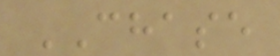CHASE
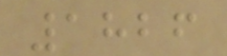1826
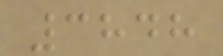3848
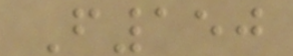F150
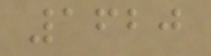1620
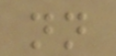nn
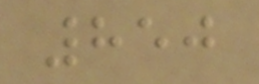850
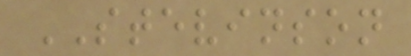STEVINSON
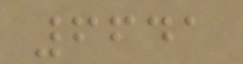6641
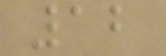12
